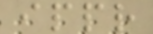ippr
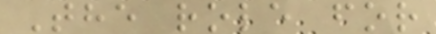The role for
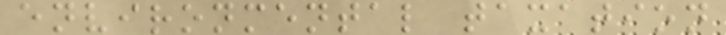environmental taxation
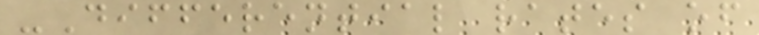-Differential rates of
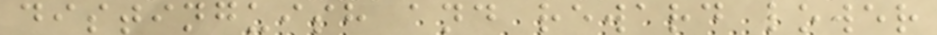distinguish and reward lower
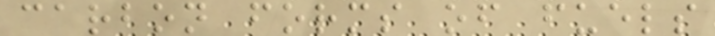carbon forms of fuels
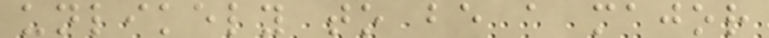unlikely to be a major
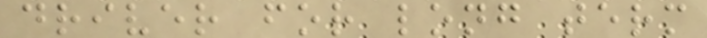driver for long term
